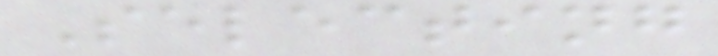Selecting
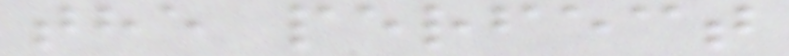the perfect
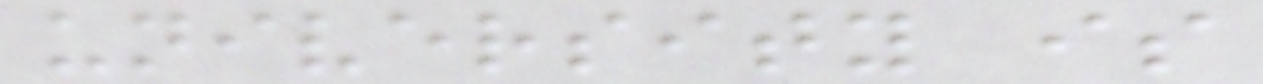university is
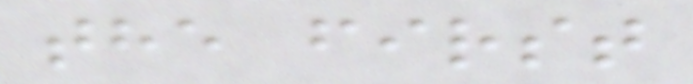the first
